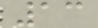13
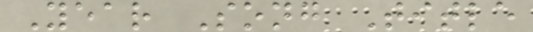Year Song Title
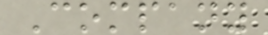Company
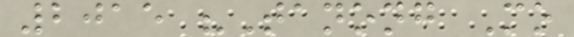2015 "Tanong Mo
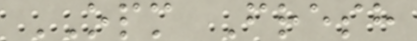OPM Fresh
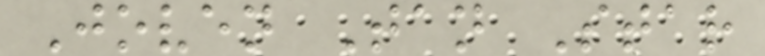Joven Tan Star
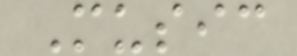Music
